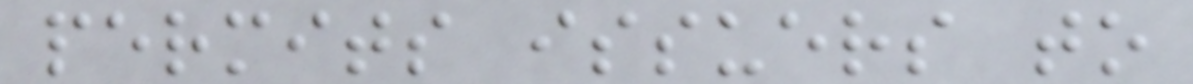permits issuers to
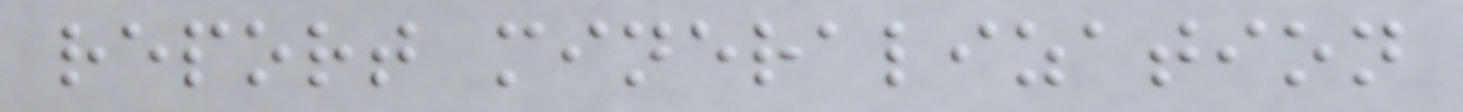report mineralization
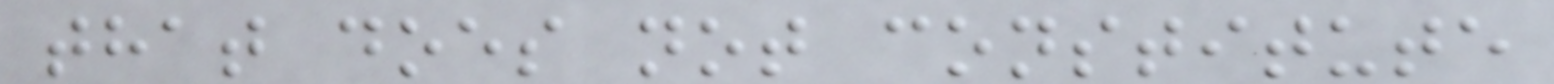that does not constitute
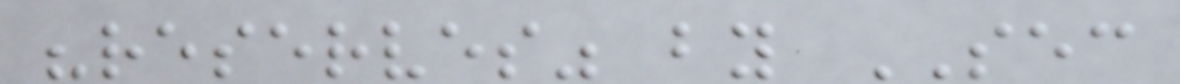"reserves" by SEC
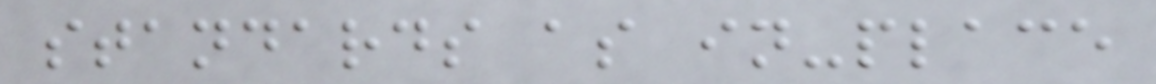standards as in-place
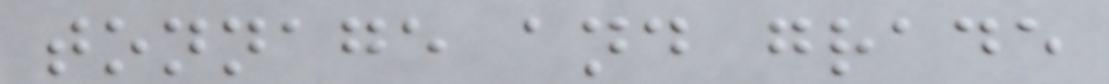tonnage and grade
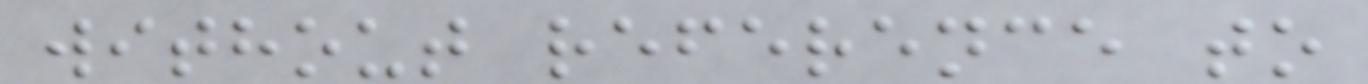without reference to
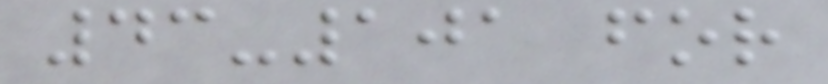43-101 for
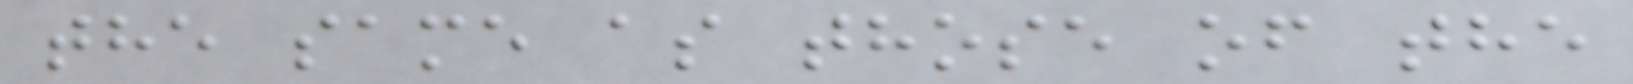the same as those of the
